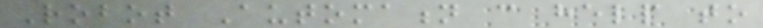Robot Automation can help to
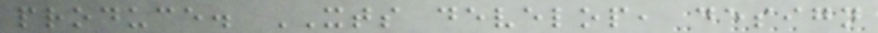produce. XTS develop, design
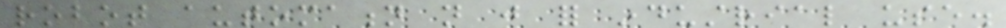robot automation not just for industrial use.
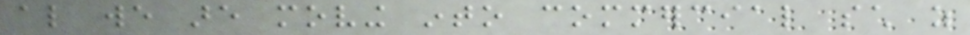also we are moving into commercial such as
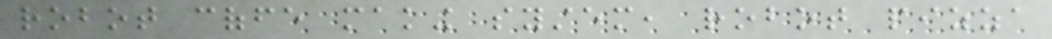robot coffe making system, robot pizza
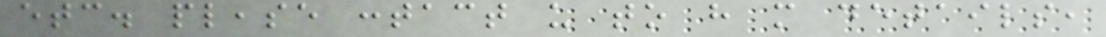etc. please contact us to have more details,
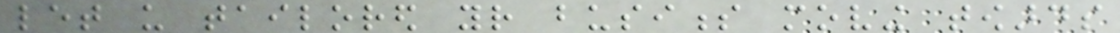let us tailored your business moving towards
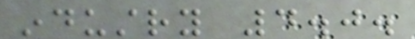industry 4.0.
